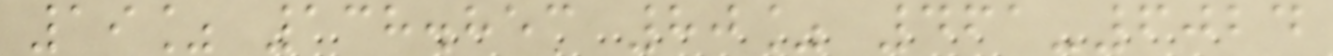19% 138.853 80% 461-6024
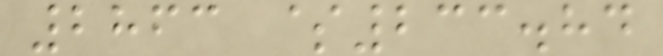2863 $233.84
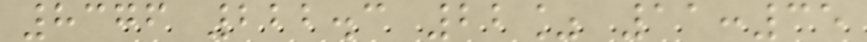8376 222.3 22% 11:35
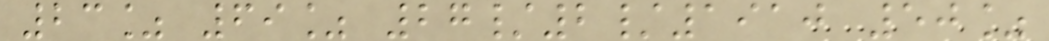23% 69% 27/2/1910 50%
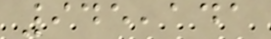945,141
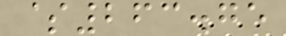$263.75
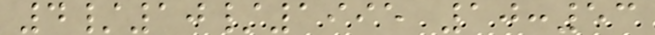4/10/1995 10:53
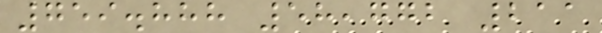759.888 58,772 211
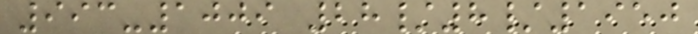993-1009 28/8/1950
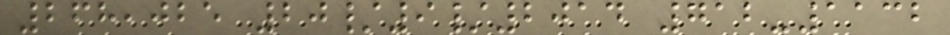268,025 20/9/2014 712-1132
